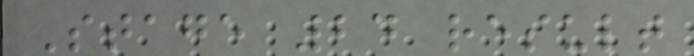Stage 24 result
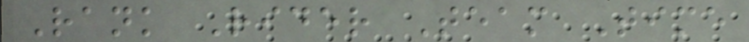Rank Rider Team Time
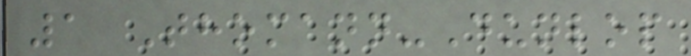1 Thomann-Dunlop
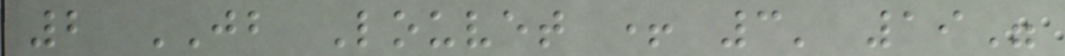2 JB Louvet + 3' 19"
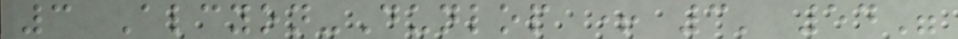3 Alcyon-Dunlop + 3' 54"
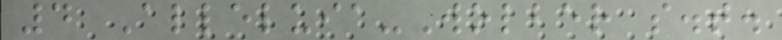4 Alleluia-Wolber s.t.
